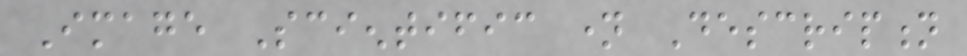Image Scientific name Description
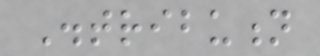Distribution
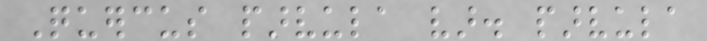Quercus parvula var. parvula
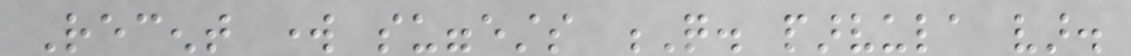Recent work suggests Q. parvula var.
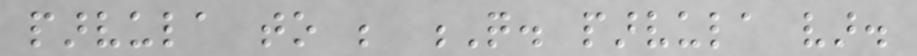parvula to be Q. parvula var.
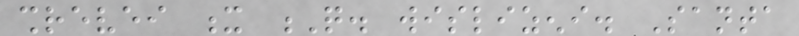shrevei x Q. wislizeni. Santa
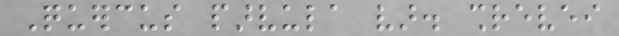Quercus parvula var. shrevei
